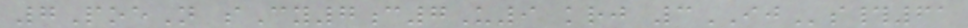7PoeN sCy7c7U9 krj 3IJs#61
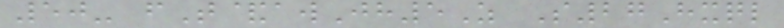50- fT&awJh5Z S27Hxql
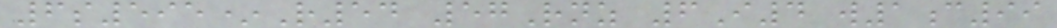6s595*R54 57Rnz 6I4 w1c99
